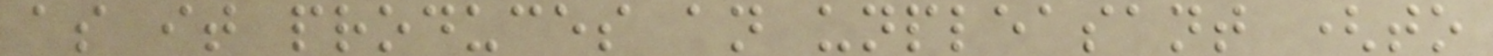as it produces an unpleasant (to
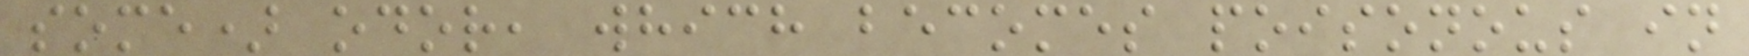some) odor, which becomes poisonous in
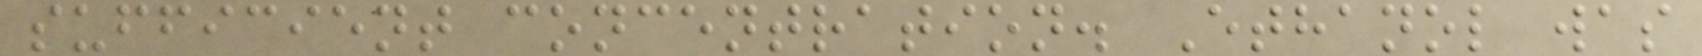sufficient concentration. Ethanol was
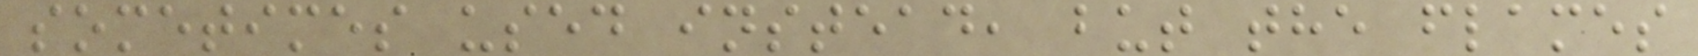sometimes used instead, but the flames
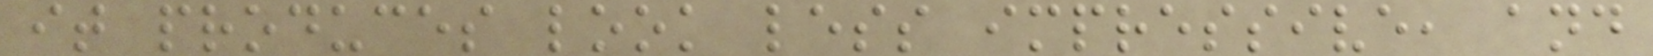it produces look less impressive, and
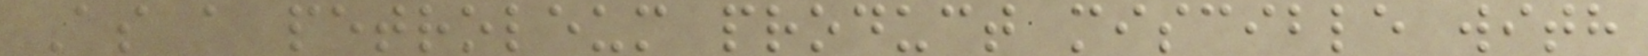As a petroleum product miscible with
